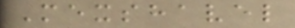Mexshavel
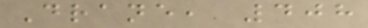Drane, 408
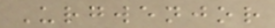Urgwenjor
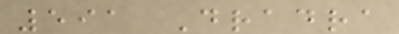591 Dradra
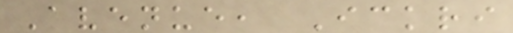Avenue, Ickri
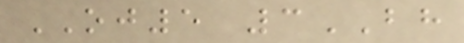OJ5 3BH
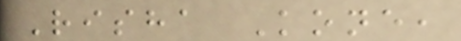Risha Kone,
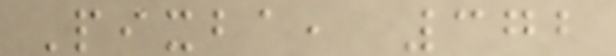Pixba, 372
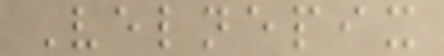Velnepix
